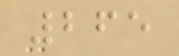265
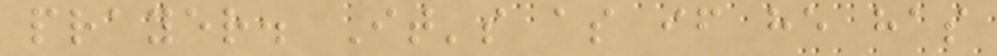prayer. It's as if he has
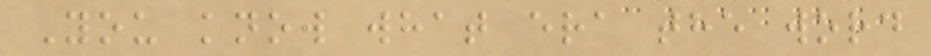You know what era the word
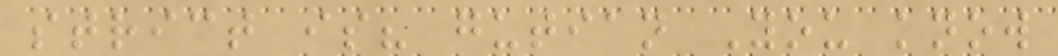strict is? gutian You know
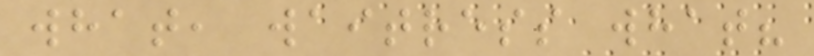what, waitress what?
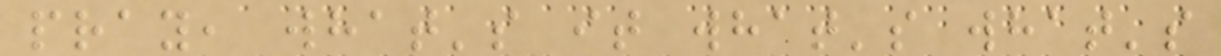pray, what's it what's what's
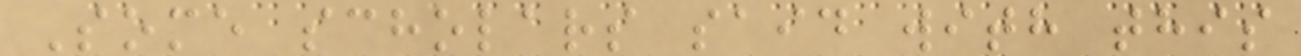Some scholars said with this
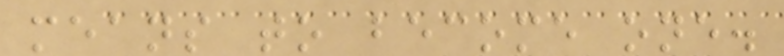means to become one.
